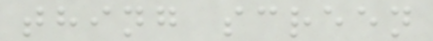thing screen
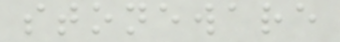stoneware
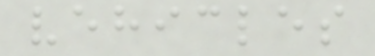vehicles
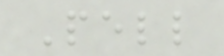Pell
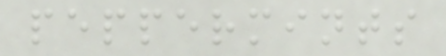peppermints
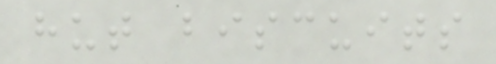hut biscuits
